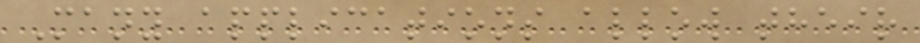Many applications allow their
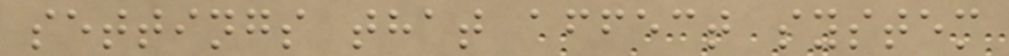settings that affect system
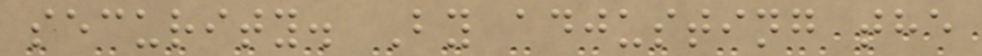security. By adjusting the
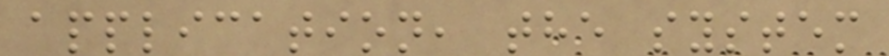application, the system
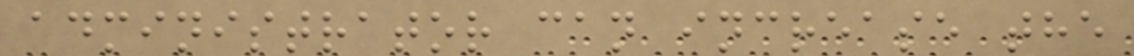administrator can increase the
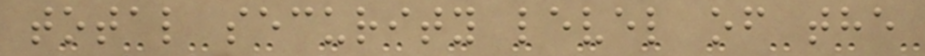total security level of the
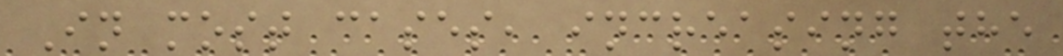In most cases, increasing the
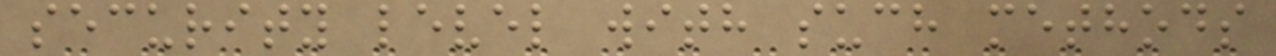security level with such methods
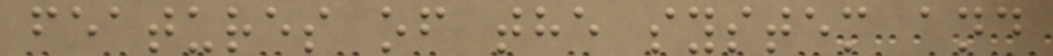features of the system and
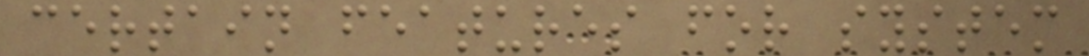certain features for system
